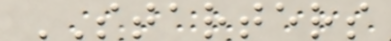STARTERS
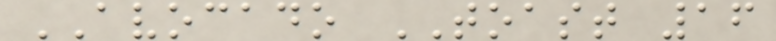AVOCADO TOAST 16
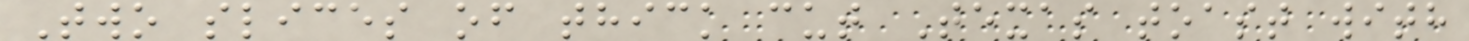Two slices of thick cut Texas toast with
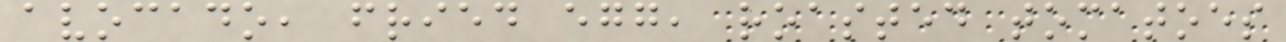avocado, fried egg, roasted tomatoes
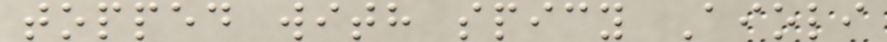topped with spicy Aioli
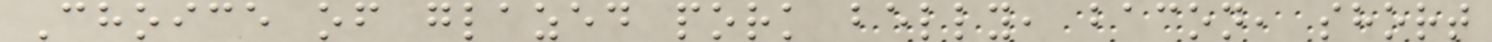Choice of glazed pork belly, bacon, short
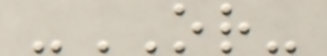-OR-
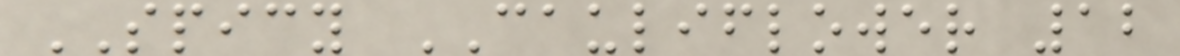SPICY CAULIFLOWER 12
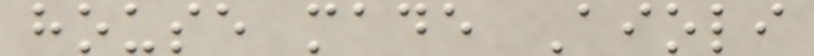house made Aioli
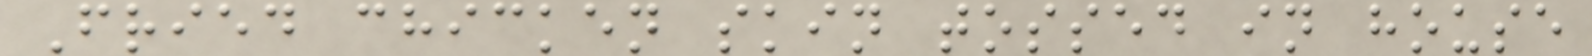Fried chicken skin tossed in house
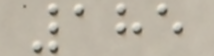185
